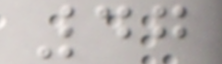47
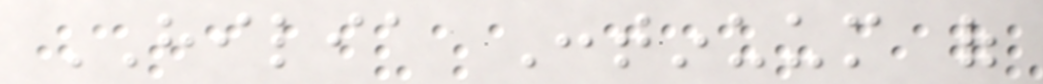HILIA Continuum of
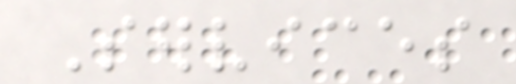Services
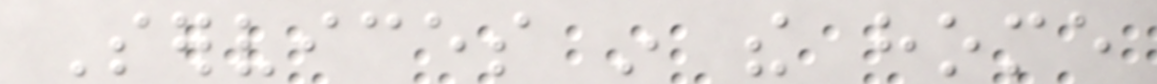Services in the home
